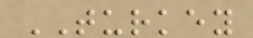TURKEY
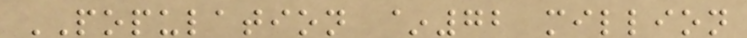POPULATION ~72 million
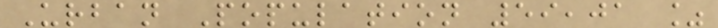Urban Population 59,01 %
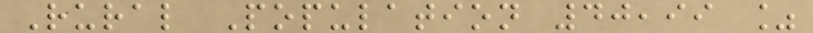Rural Population 40,99 %
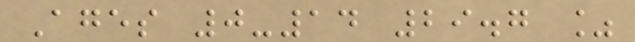Ages 0-14 29.7 %
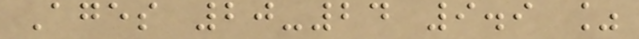Ages 20-24 9.9 %
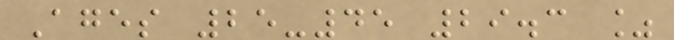Ages 25-45 29.3 %
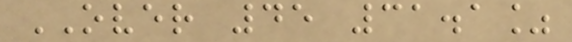OVER 45 31.1%
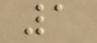1
